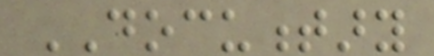DOCUMENTARY
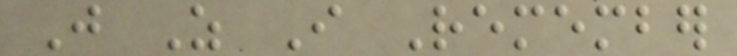Just As I Remember
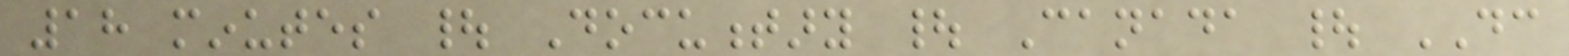18 minutes | Documentary | Canada | DC
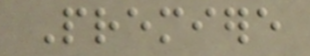Premiere
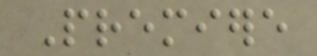Premiere
